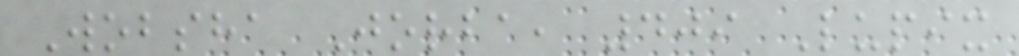Wobsha Jorba, 409 Lupix
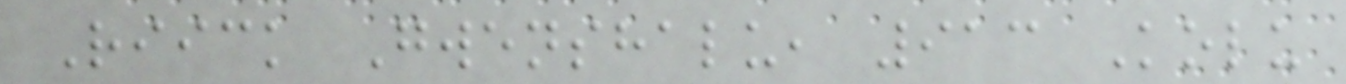Riick Gwenshalu, 913 Kolu
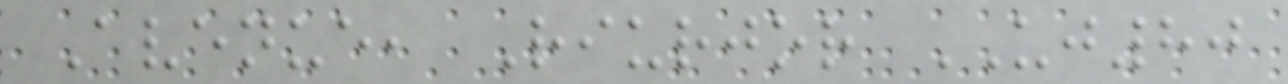Avenue, Riurjor UJ80
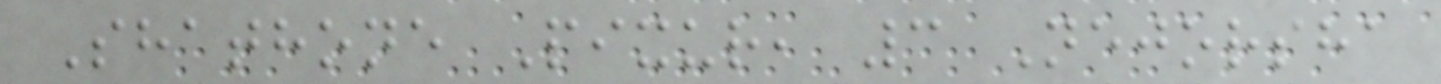Shathone Pixur, 3 Nejorsha
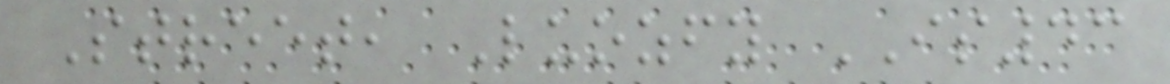Street, Luozfy IS43
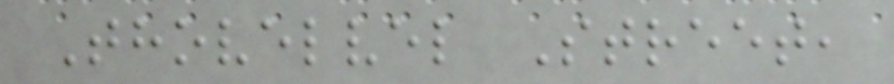Thovelvel Street,
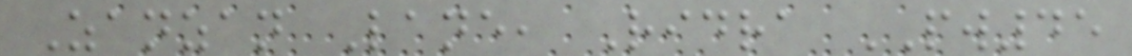Zanzan Lane, Ridra PW45
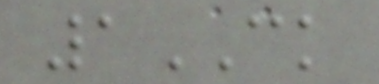1CK
